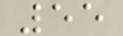55
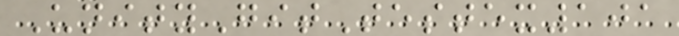UnityGitTestex101
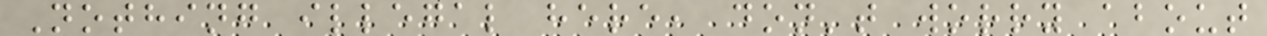Nothing illegal here, don't worry about
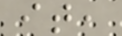it,
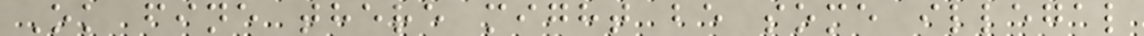Ok fine there might be some illegal
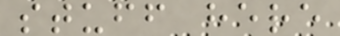stuff here
